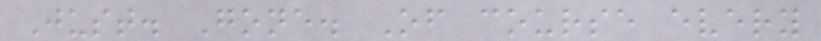Just. Gone. Of course every
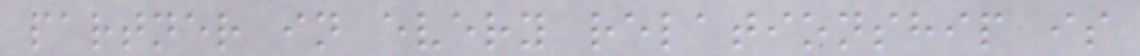partner in every relationship is
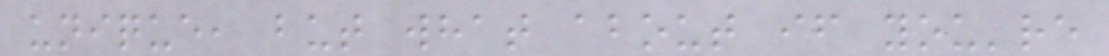unique, but what about if you're
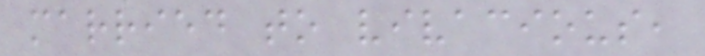married to vivacious,
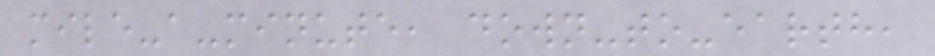mile-a-minute, down-to-earth,
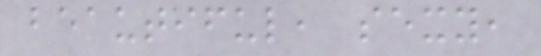beautiful, sexy,
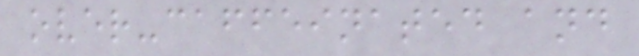over-caffeinated and
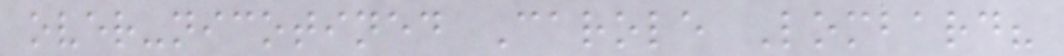over-nicotined Carole Lombard?
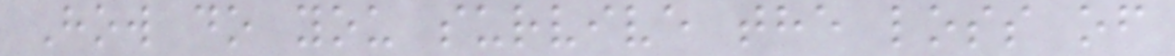How do you survive the loss of
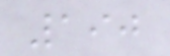190
